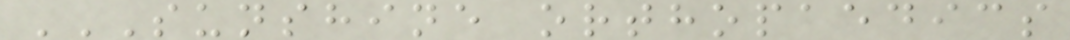SUNSHINE ORTHOPAEDICS
